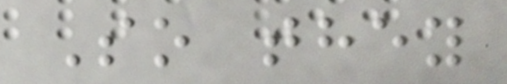So they
